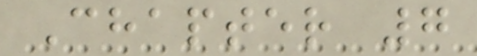Chapter 7
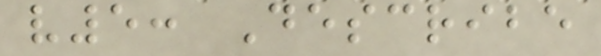v5: Describe
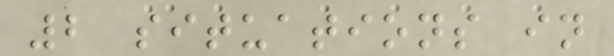2 situations in
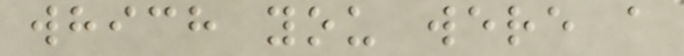which you were a
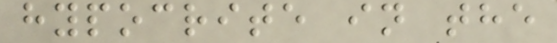hypocrite in the
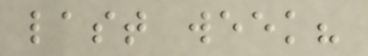last week?
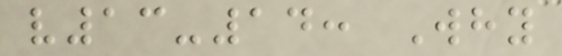v13-14: Why
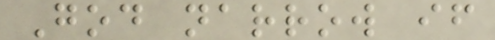God narrow if
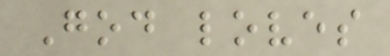God loves
